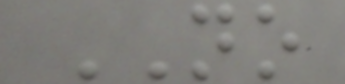NO
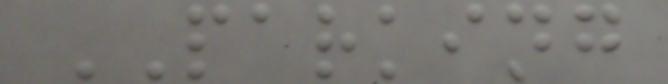PARKING
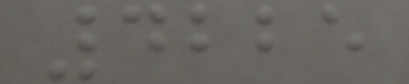4225
